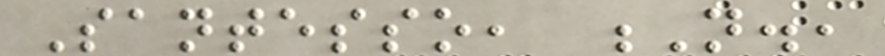Santesso, N.,
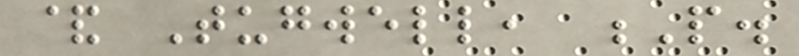& Tugwell, P.
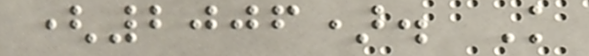(2006). Knowledge
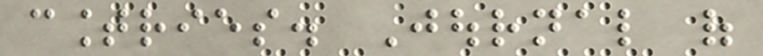countries. Journal of
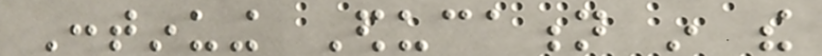Continuing Education in the
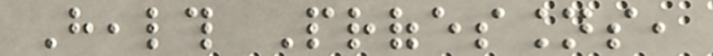Health Professions,
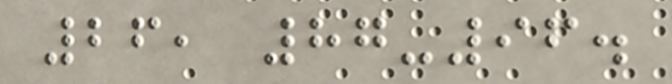26, 87-96.
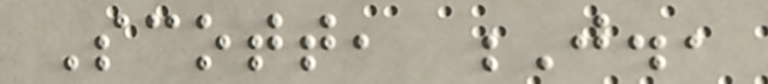Scott, J.,
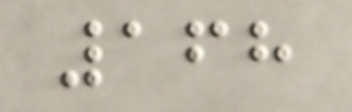168
